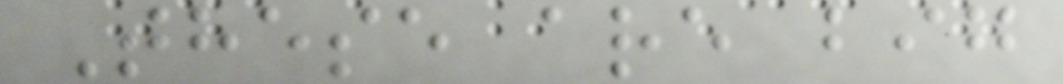These are big
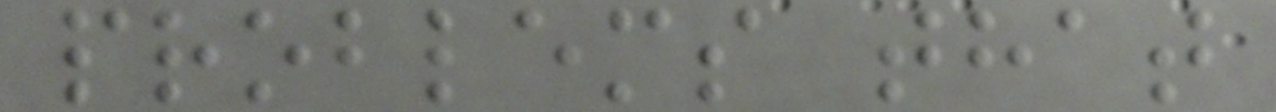problems that
